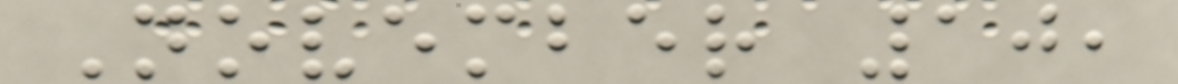November 10,
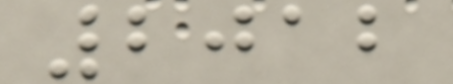2012
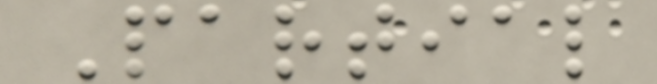Partial
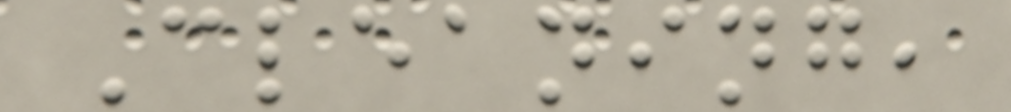Cleaning,
